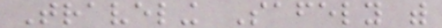Traveling Safely with
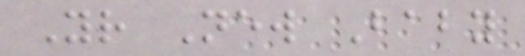Your New Baby
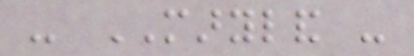- MARYLAND -
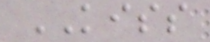KISS
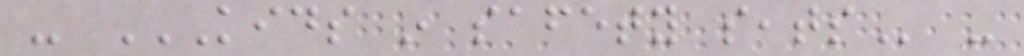- KIDS IN SAFETY SEATS -
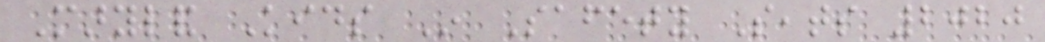Maryland Kids In Safety Seats 2020
